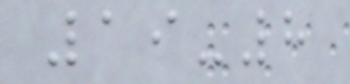19-8
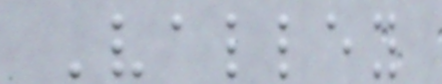Valley
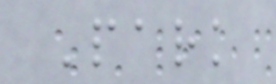Park
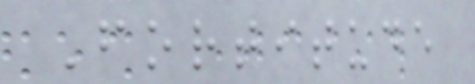Fortitude
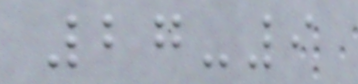27-9
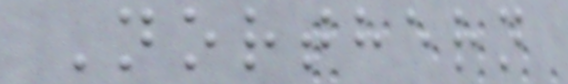Northern
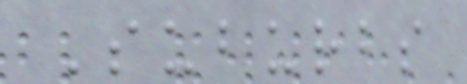Suburbs
